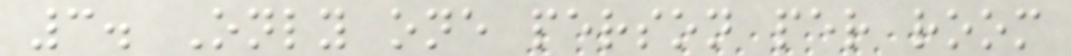3. Only one person per room
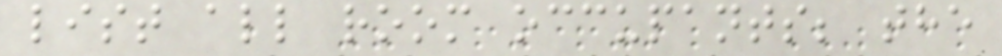list all room occupants; the
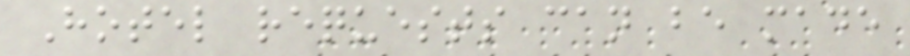Hotel requests can be made
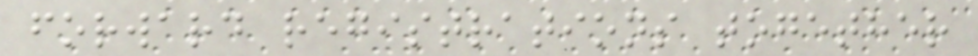forward registrations together
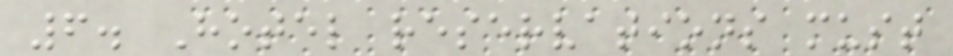6. Hotel reservations must
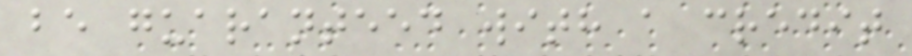be guaranteed with a credit
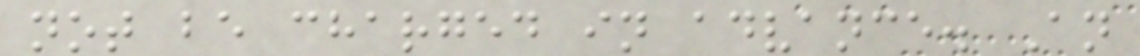not be charged in advance. An
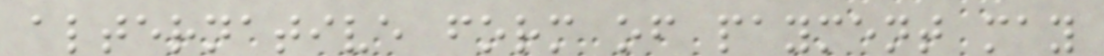alternative form of payment may
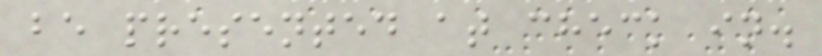be presented at check in.
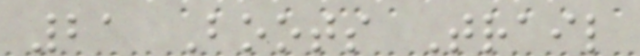21 Boots Trail
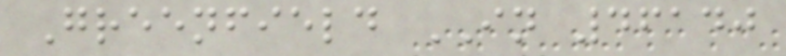Greenfield IN 46140
